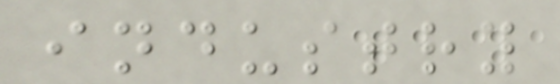industry
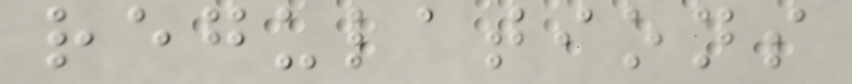regulations
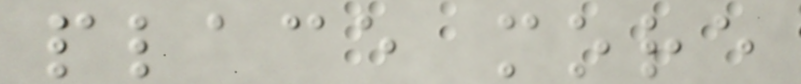place more
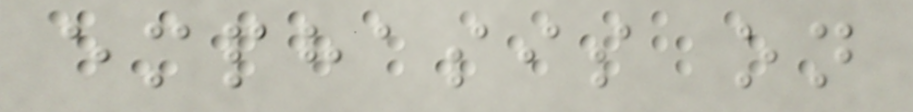emphasis on
